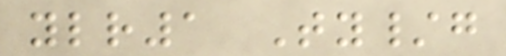ylr1 Ty/g
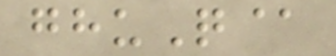ghuQ@
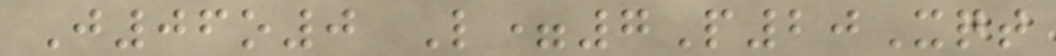J06o0 L=7P20Xqt
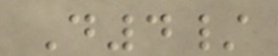D4/
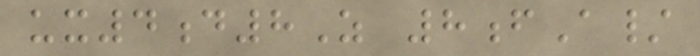ux4d8Z 8fA/
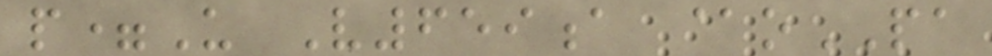p=U V659a @oPA
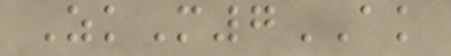ZkM7AK
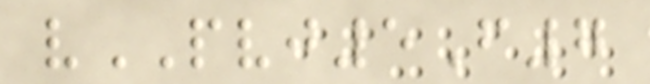vPVJ5F7
